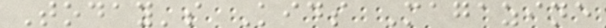Today's Kids Magazine
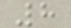8
